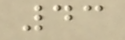43
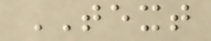TEXT
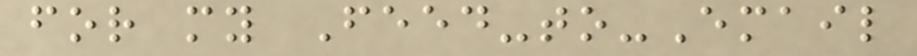for my Feed-to-Email
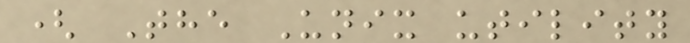( The Unix utility
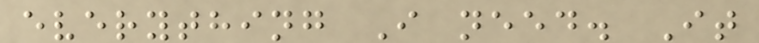everything I need. It
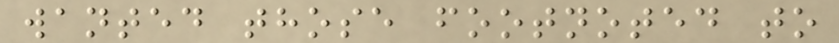wanted those footnoted to
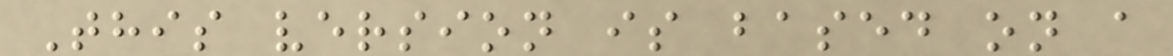This version is based on a
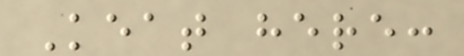Keat here:
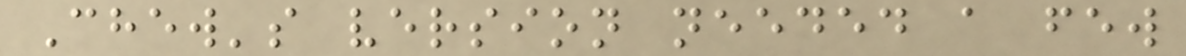Chew's version needed a few
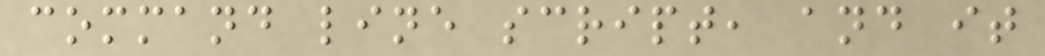command line script, and it
